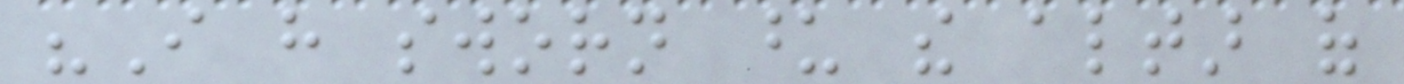"I have sworn upon the altar of
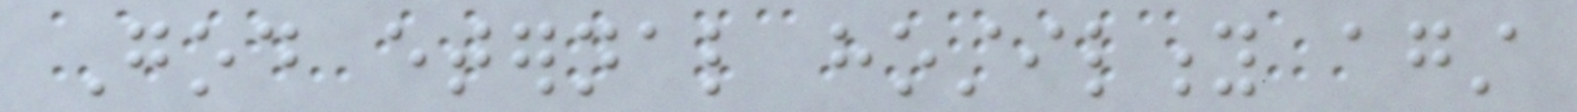God eternal hostility against
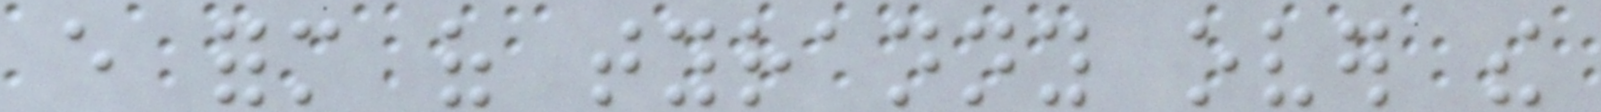every form of tyranny over the
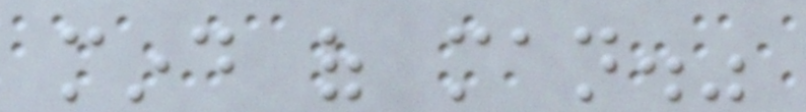mind of man."
